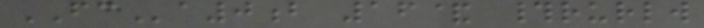FCa0b 16& #rurlw
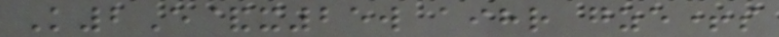K2E&x25w aihr gze+s
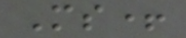Ms+
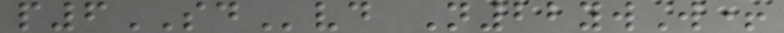p6SDvd N22ywW+
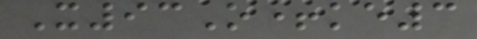X93O+ke3
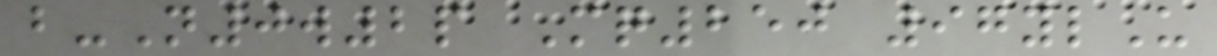b-N0w2p Mq250 97ylU
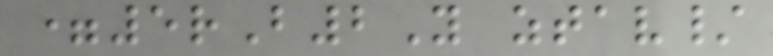=5rB2Y ztav/
